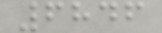6846
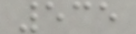535
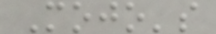Mojo's
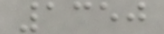1350
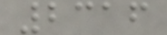2316
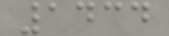1434
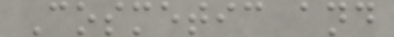Cosmetic and
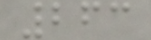263
